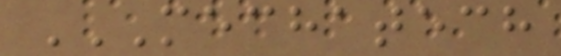MECHATECH
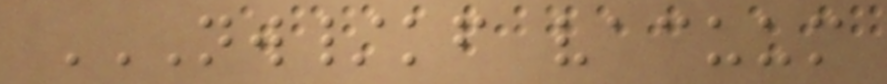NW/KF VACUUM
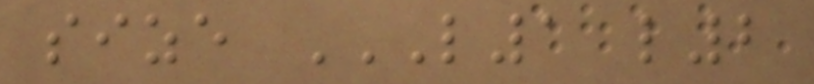size L1 L2
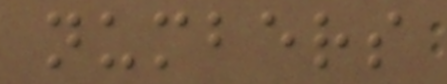numbers
